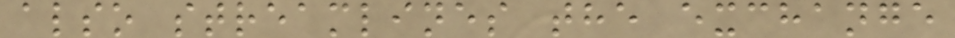also streamlines the exchange
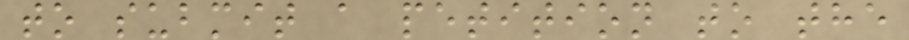to submit a petition to the
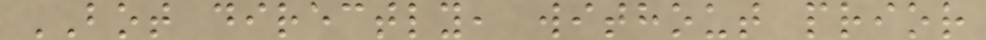BOT directly, without prior
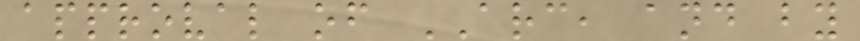approval of ARC, and by
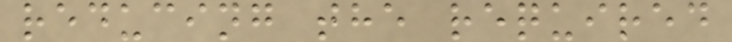reducing the required
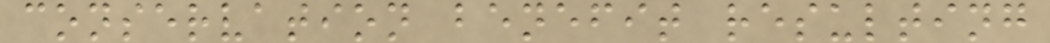conservation benefit resulting
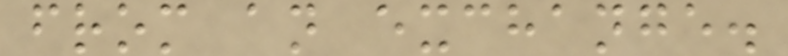from an exchange.
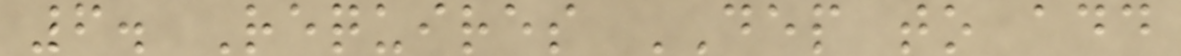6. Requires DEP to add
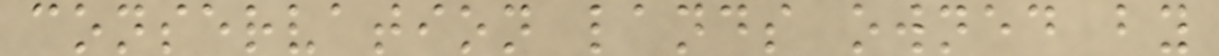conservation lands owned by
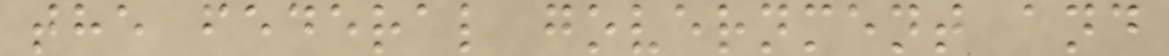the federal government and
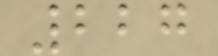227
